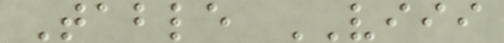Table VIII
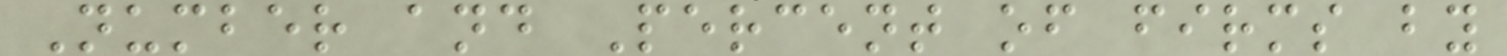Number and Percent of firms by
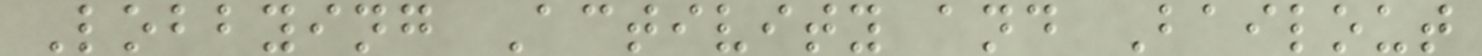Lobbying Activity and Bailout
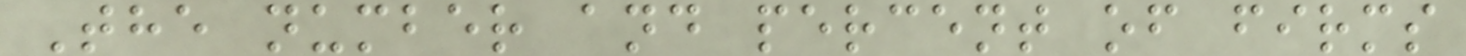The number and percent of firms
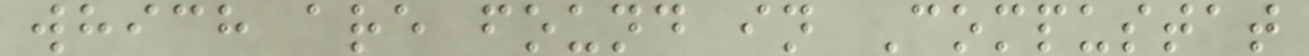which are found in Compustat
